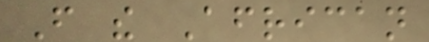From the African
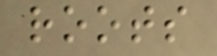roots
